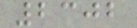2302
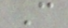C
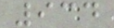934
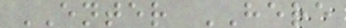ENTER HERE
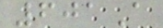601A
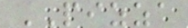PIZZA
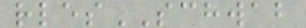rlesSCHWAB
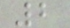2
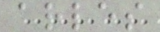arles
